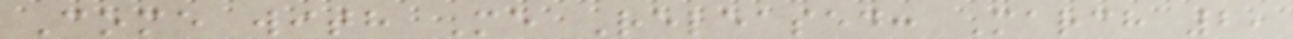Come with Me Released: March 2,
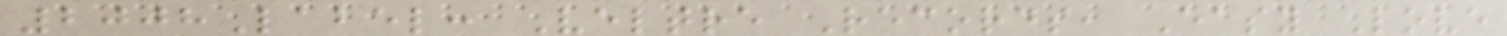2008Label: Veltre Records, Easy Love
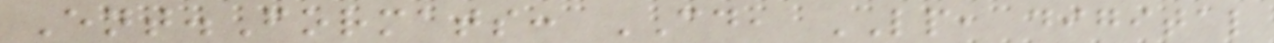Ent.Formats: CD, LP, digital
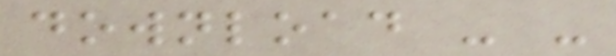download - -
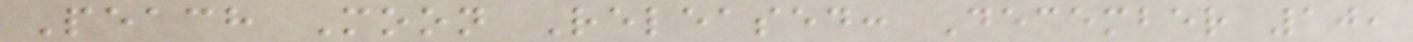Peach Moon Released: December 10,
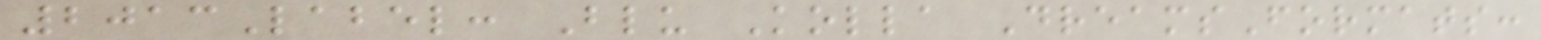2013Label: Blu Kolla DreamsFormats:
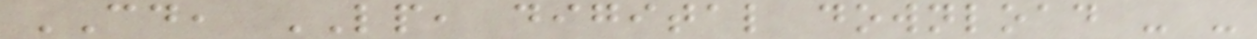CD, LP, digital download - -
